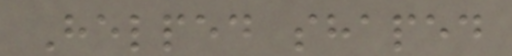Helped shaped
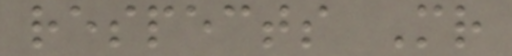respects Mr
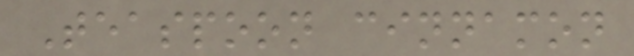Teaspoon cinnamon
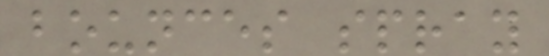bounces spray
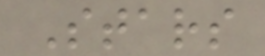Stars
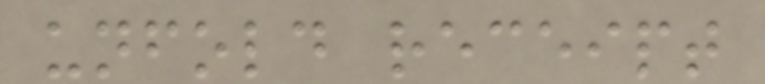unfold receipt
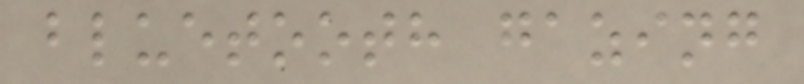bluetooth gazing
